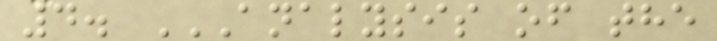4. ANALYSIS OF THE
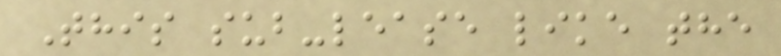This sub-lease like the
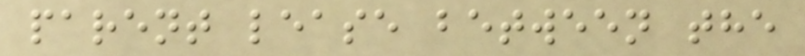parent lease between the
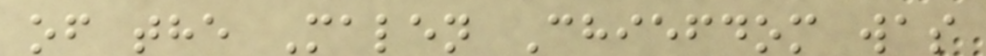of the Malen Chiefdom was
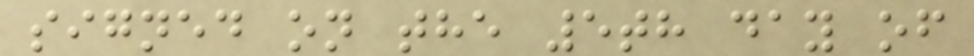signed on the 5th day of
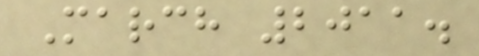March 2011.
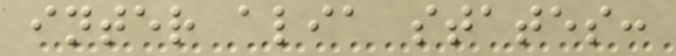inter alia states:
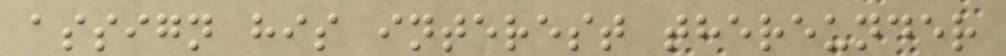assign his interest thereunder
